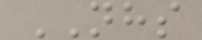NHS
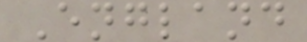England
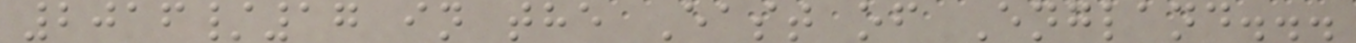2016/17 in the East of England...
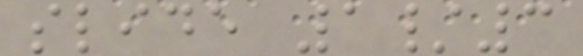slide 1/3
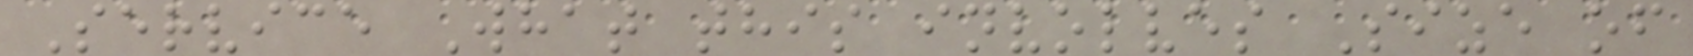Service What this involves Size of
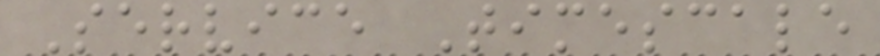Service Timescale
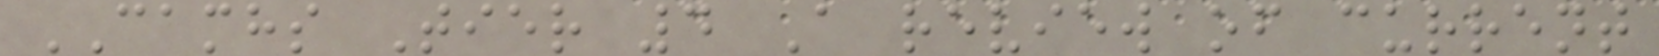CAMHS Tier 4 A review of current
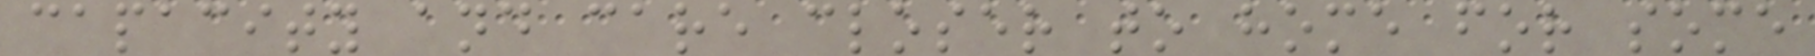capacity and care closer to home for some
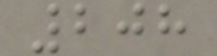208
